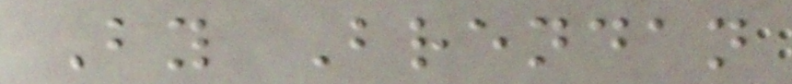By Brendan
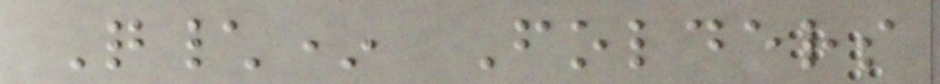Q\* Folders
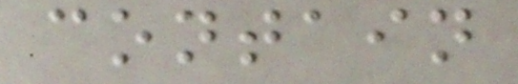contain
